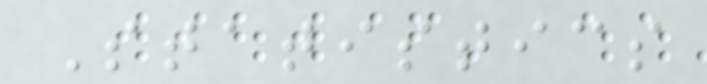Statistics
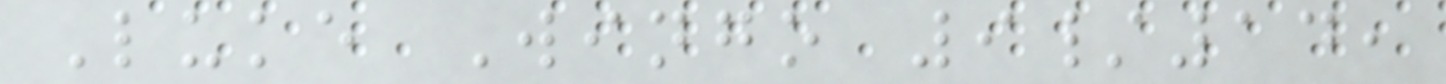Luke Wingo 9/14,
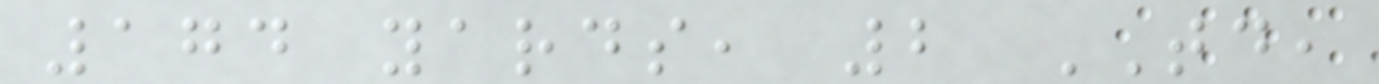174 yards, 2 TD,
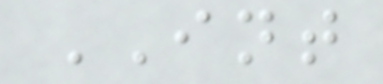INT
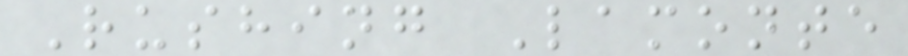Rushing Lamonte
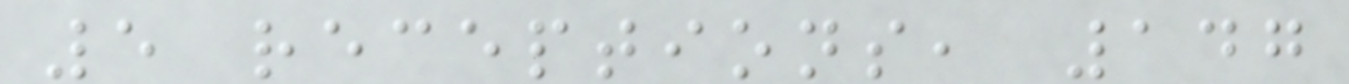5 receptions, 147
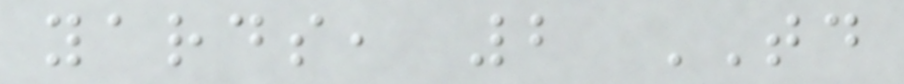yards, 2 TD
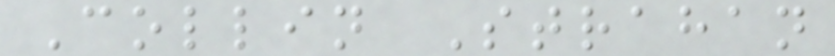Collin Strahan
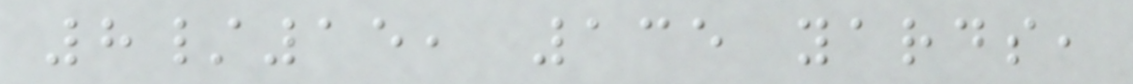8/15, 135 yards,
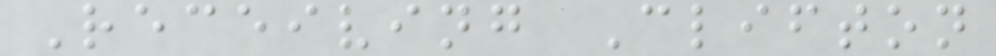Receiving Clifton
